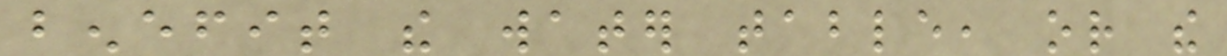benefit the water table, or the
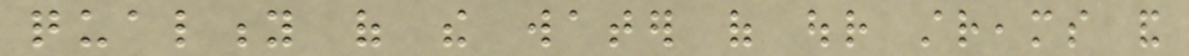quality of the water of our streams and
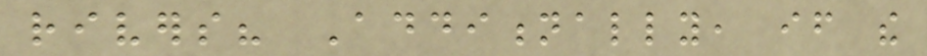rivers? Additionally, if the
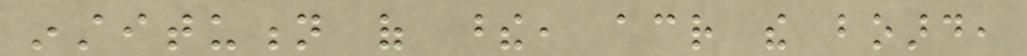institution of these, across the board,
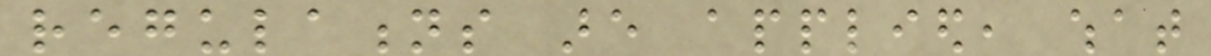regulations are applied, what
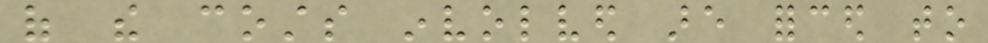of the costs involved are forced to
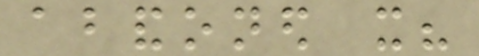abandoned it?
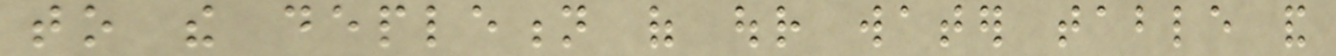to the depletion of our water table and
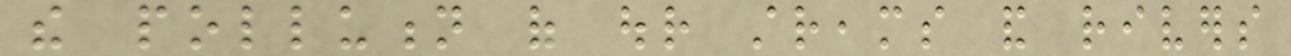the pollution of our streams and rivers
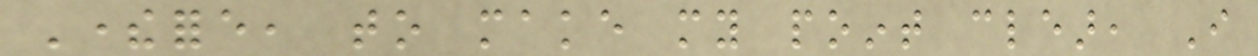Therefore, to make my point clear, I
